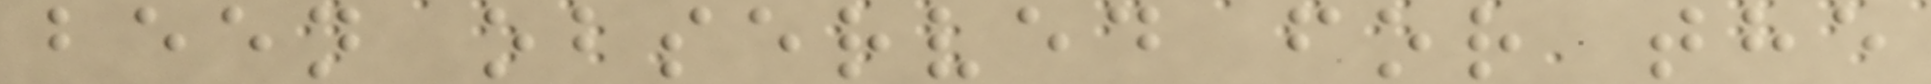been observed for the
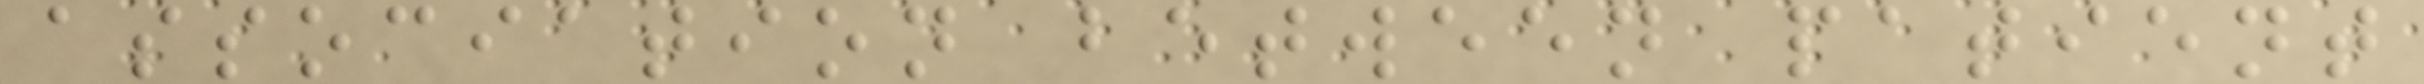association between patient
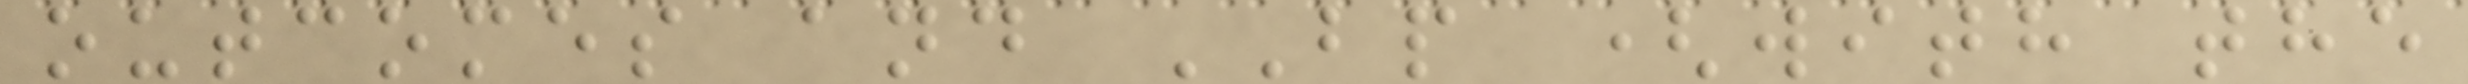outcomes and BP (with the
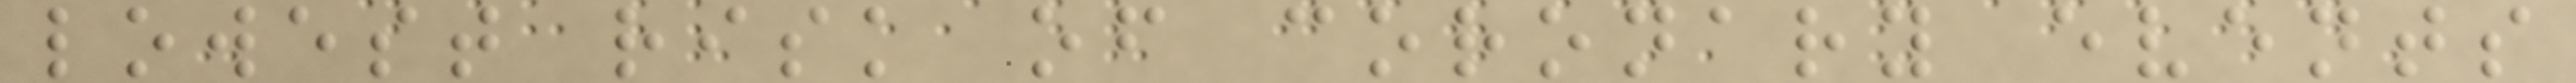lowest risk of coronary events
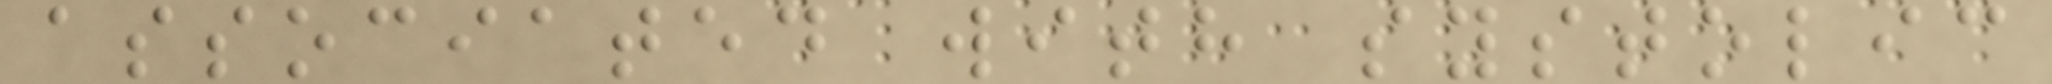associated with systolic
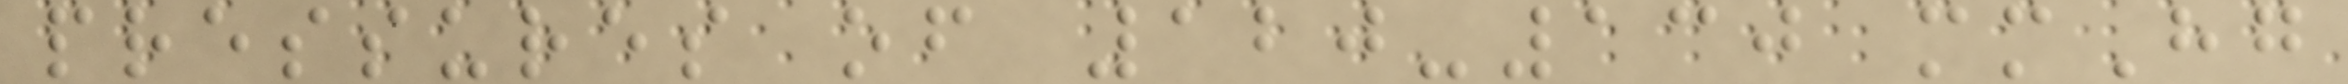pressures of 120-130 mmHg
